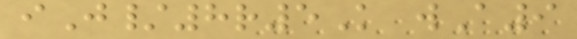iJ/8r5K wA9
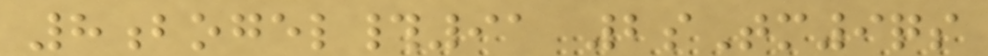8bogel#91 2sTm9qs
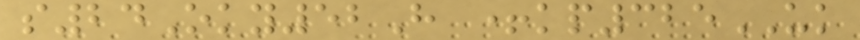s24Oky52H +kp325UK
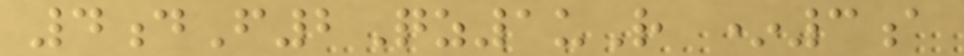4dF2Qz1uR *3a
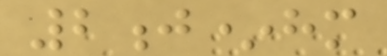2j*hm
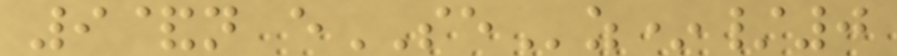9&n eSEz*/0
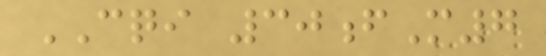CQI 30fM7
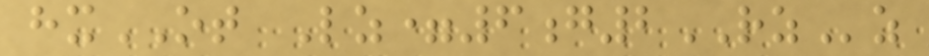hxOT Lz=6g2RZz
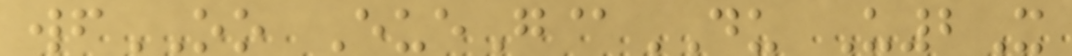wfOO EueG@DU U2X
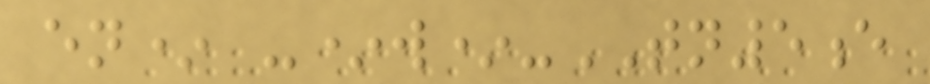en* -*w*-TN5e
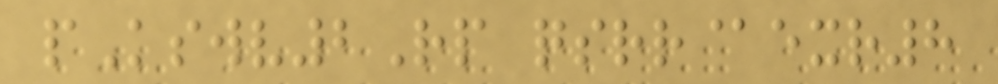pKswv2Rp qsrr@exr8
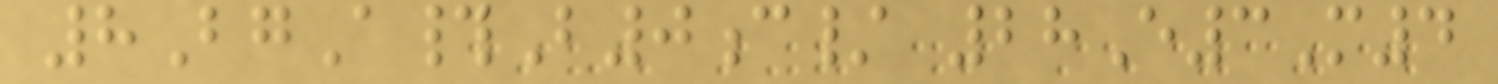8BgA#B0c/ 28E3M4
